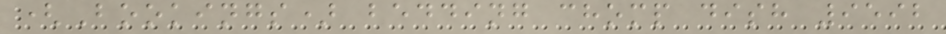(Bookings) bedding chomp dish 9592
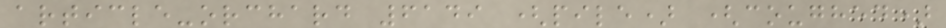article-orchard 6149 (pile) (coughed)
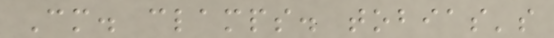Cm. clamps. tobias's
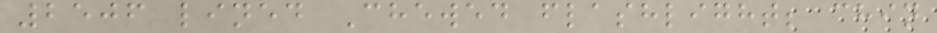2506 lined Chewed flashlight; chin
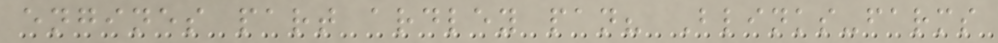engines part ardley pan? Blinks-farms
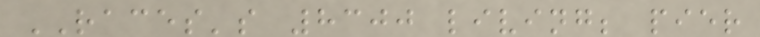RACES's 8300 living; pier
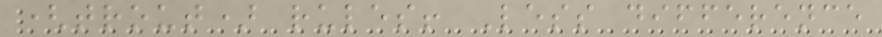(trout) rules! Less difference
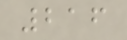216
